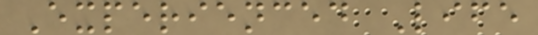Experienced Life
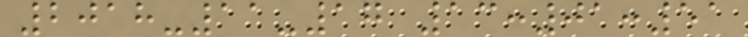2018-11-17 13:01:51
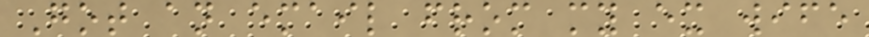Got an email from my ex wife
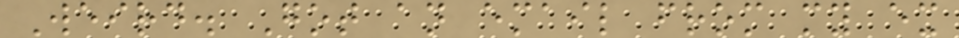Weird. Got an email from my ex
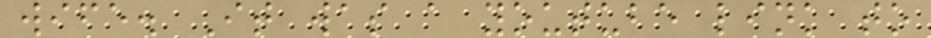wife. It was a youtube link to
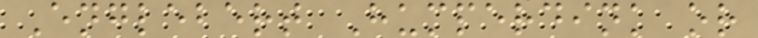Englebert Humperdink or
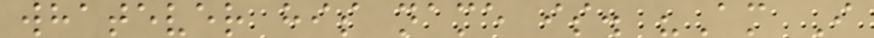whatever his name is. "Am I
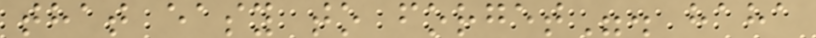that easy to forget". haha
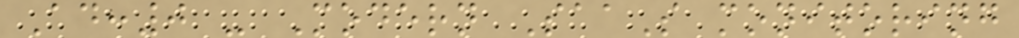Ad:0 - Modern SaaS monitoring
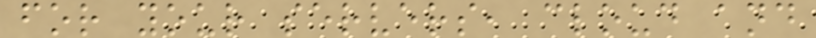for your servers, cloud and
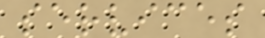services
